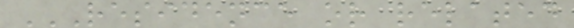RESIDENCE OR RELATED
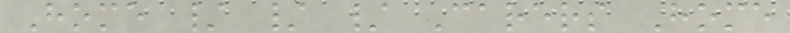Home / / / Carers Home
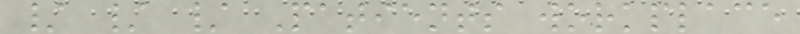/ / / Patients workplace
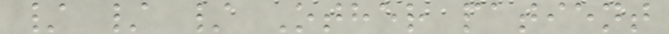/ / / Other patient
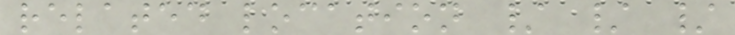related location / / /
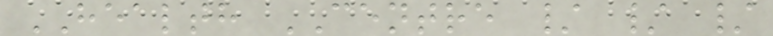HEALTH CENTRE / / /
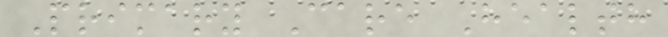Primary Care Health
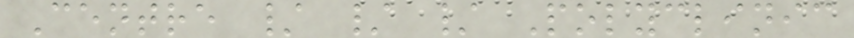Centre / / / Polyclinic
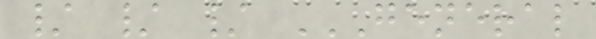/ / / GENERAL
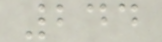244
